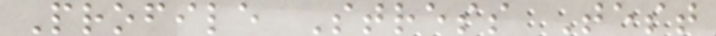Profile Stress Test
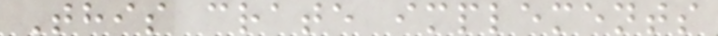This crate implements
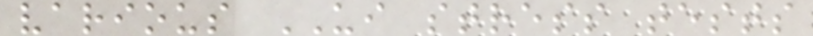various UI stress tests
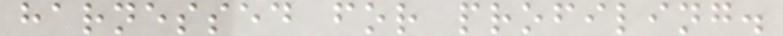harnessed for profiling.
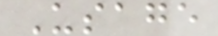Usage
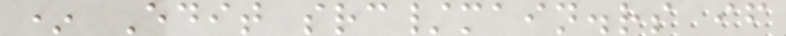* Edit src/main.rs if
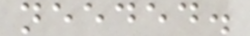needed.
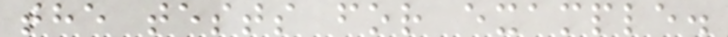the tests for example.
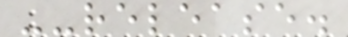--release.
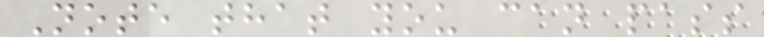Note that you can pass
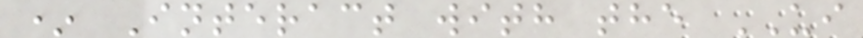* Interact with the UI
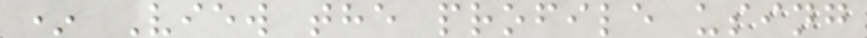* View the profile using
